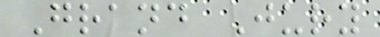Grand Jury
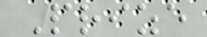Prize
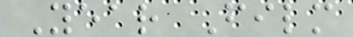Year Film
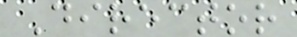Director
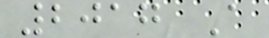2017 A
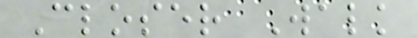Closer Walk
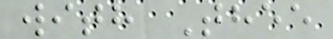with Thee
